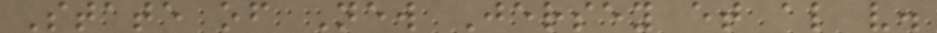State of New Jersey et al v.
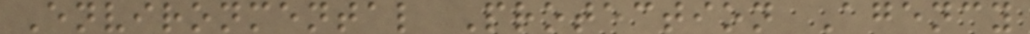Environmental Protection Agency
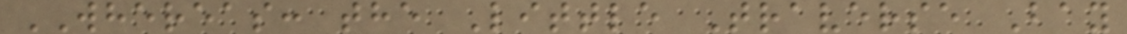WHEREAS: the Little Traverse Bay
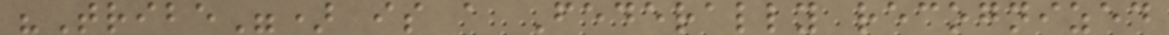"Tribe") is a Federally recognized
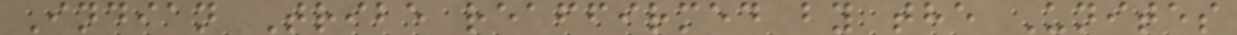Indian Tribe reaffirmed by the Unites
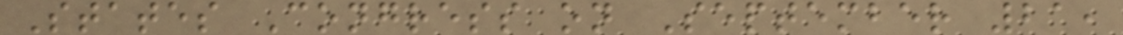States Congress on September 21,
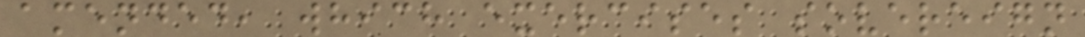amended, which exercises sovereign
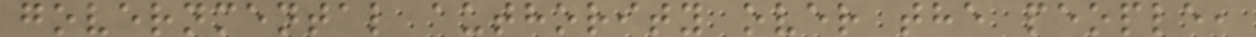governmental authority over the people,
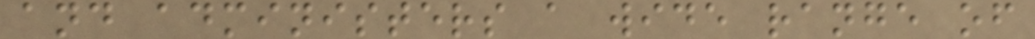and administers a wide range of
